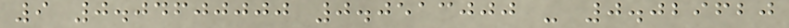9 0.04600000 0.0513000 - 0.029620
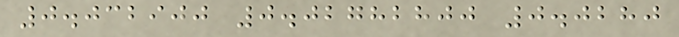0.032900 0.02782800 0.0280
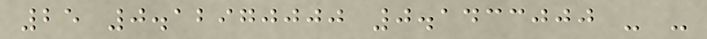25 0.12970000 0.1433000 - -
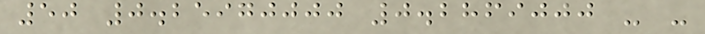50 0.25970000 0.2869000 - -
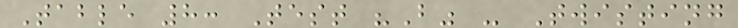Table 8: Test "B" - Twisting
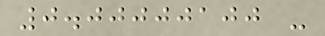0.00000100 -
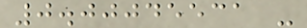0.00045531 -
